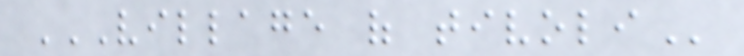VILLAGE OF TIVOLI
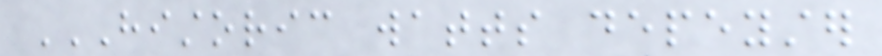HISTORIC WATTS DEPEYSTER
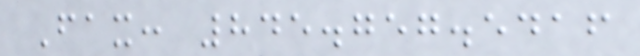Fax: 845.757.5416
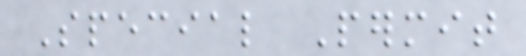Special Permit
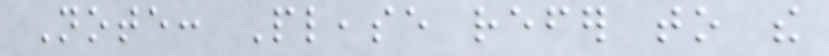Note: Please refer to the
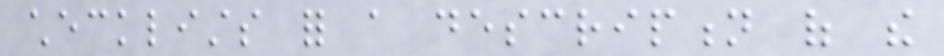checklists for a description of the
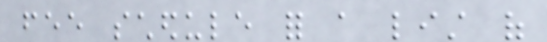fee schedule for a list of
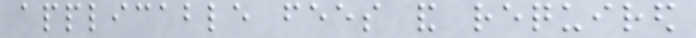applicable fees and required
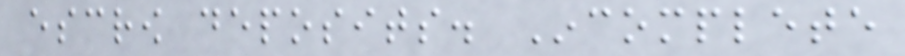escrow deposits. Incomplete
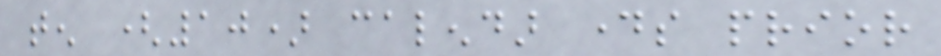ten (10) calendar days prior
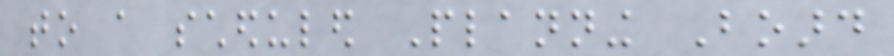to a scheduled Planning Board
